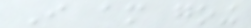I am going
